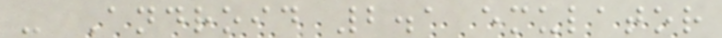- Android 2.1 emulator
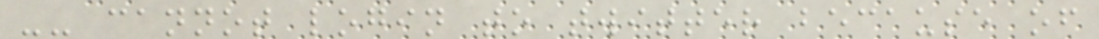-- cannot login to twitter because of
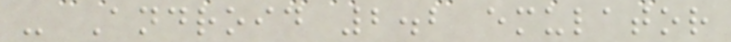- Android 2.2 emulator
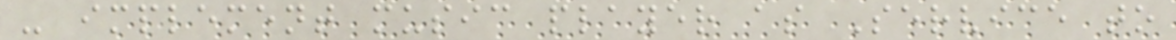- implement music player as Service to
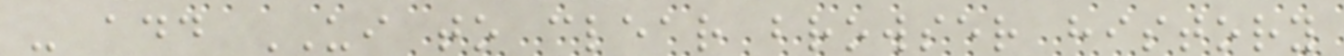- add UI to clear browser history
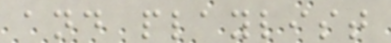and playlist
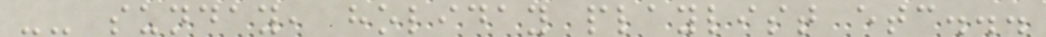-- sunday, holiday playlist etc...
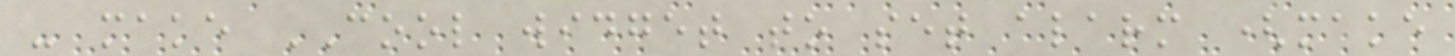- make COOL widget to set alarm (make
